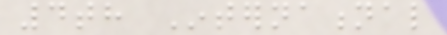4th International
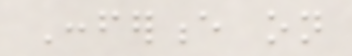Conference on
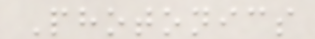Photonics
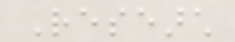Research
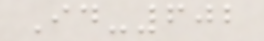Id-602
